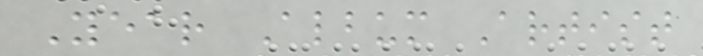Year Album Artist
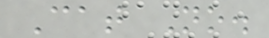Cat No.
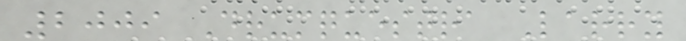2009 Drumquestra Larry
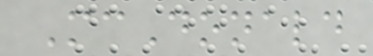McDonald
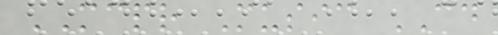MCPR Music CD
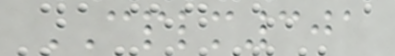CPLM301
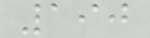190
